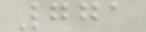771
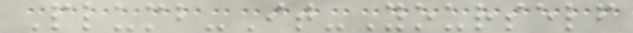Plumb-It-Yourself
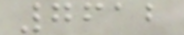7612
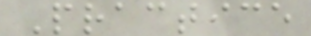Practice
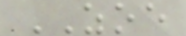ZOE
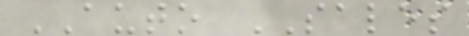AUTO SALES
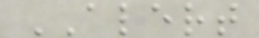ALERT
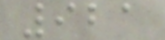921
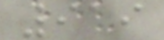919
